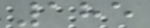185
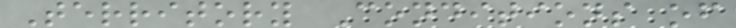Territory Conditions of
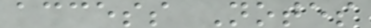access Notes
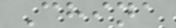China
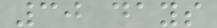30 days
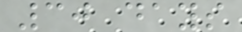30 days
